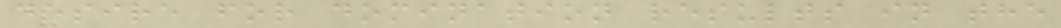desire for domination results in the
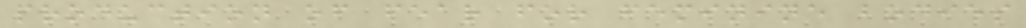production of fear for feminine bodies
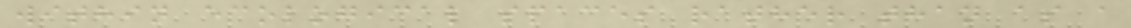within ecological spaces rather than as a
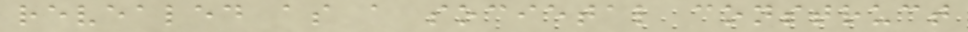revealed as a societal construct
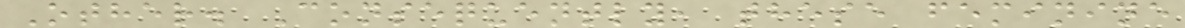Other. Consequently, these feminine
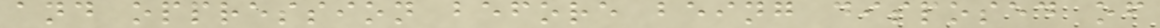and oppression before being disposed of
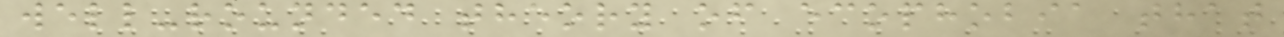well-rounded theory of ecophobia that
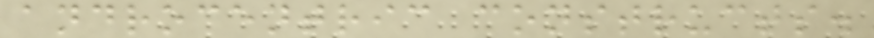androcentric constructs.
